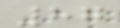87
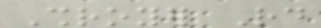Shroyer Rd
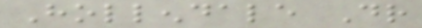Hollendale Dr
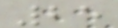25
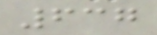637
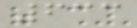633
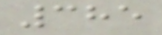385
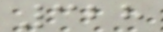328
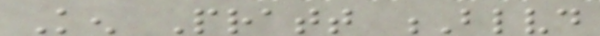Ken Pratt Blvd
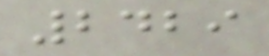2429
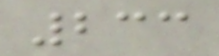233
